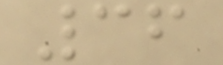36
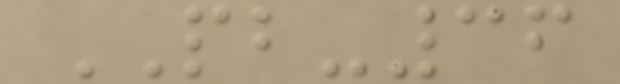PB-36
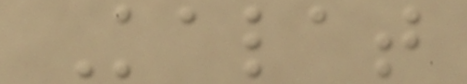Kalat
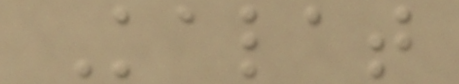Kalat
